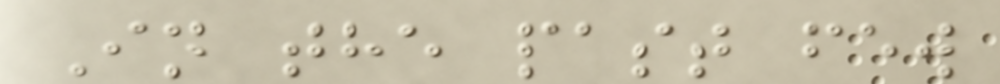In the past few
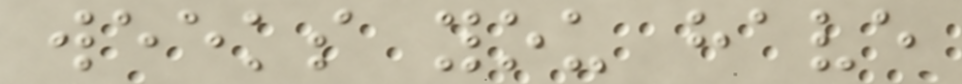weeks you have
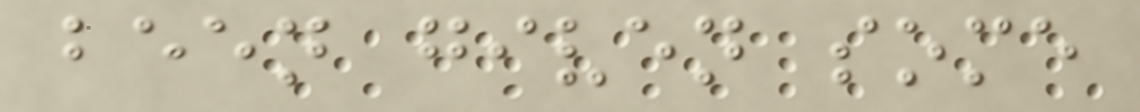been given some
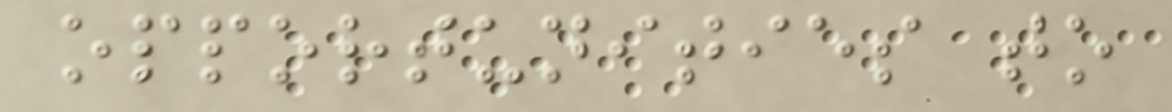opportunities to
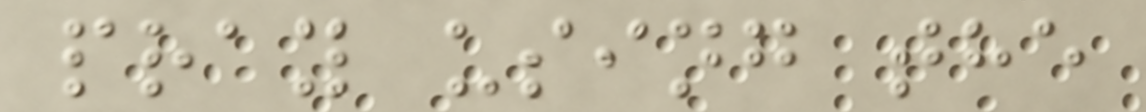pray using the
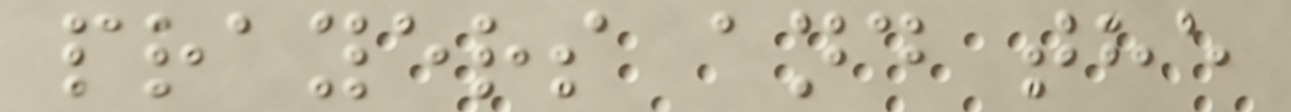prayers and the
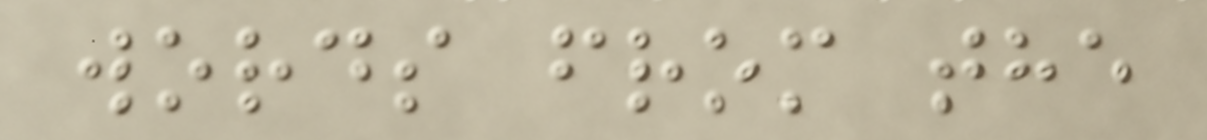words from the
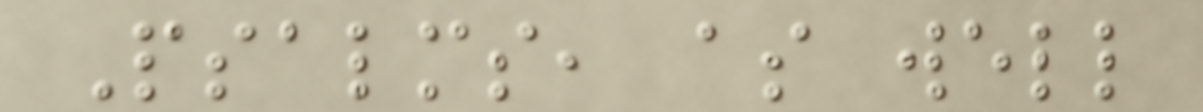Psalms, as well
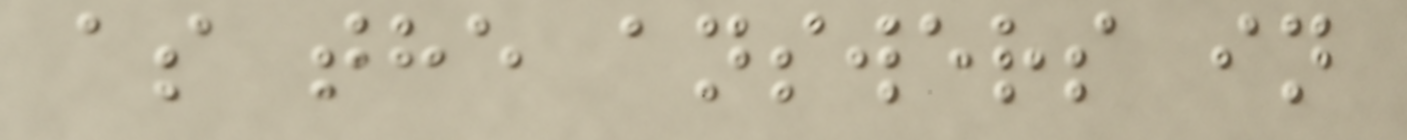as the answers in
